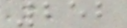252
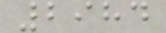2984
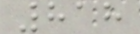818
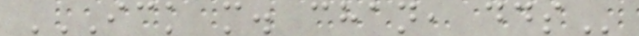ICK M. CHAN, DDS
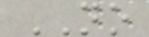NO
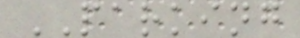PARKING
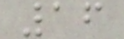16
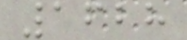1628
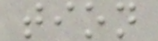tion
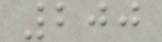200
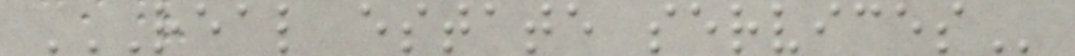REAL ESTATE SERVICES
